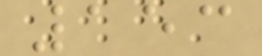153
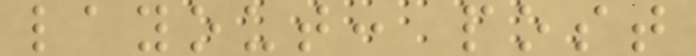layout: post
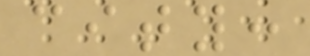city:
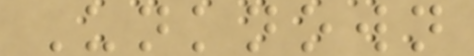Unknown
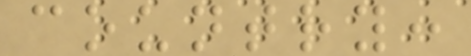country:
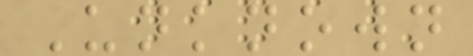Unknown
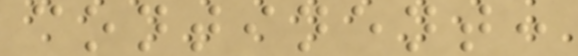continent:
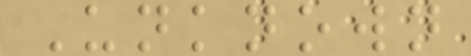Unknown
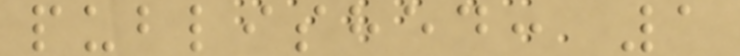published: 1
